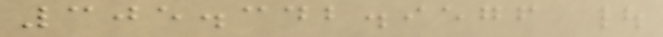305.342.9576 |
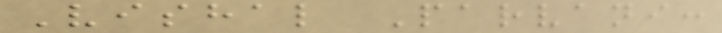Vishal Parvani:
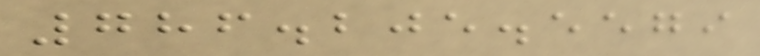786.205.5579
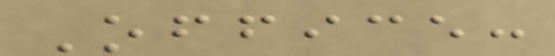Office:
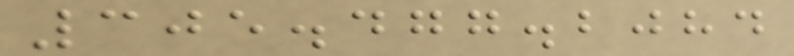305.477.2084
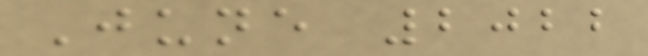June 2022
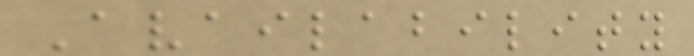Availability
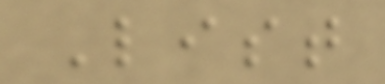List
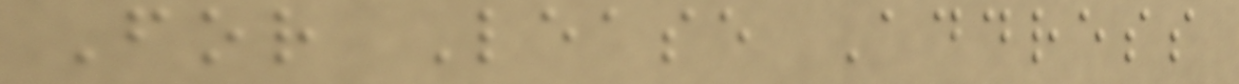For Lease Address
